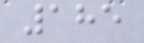185
